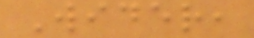Wider,
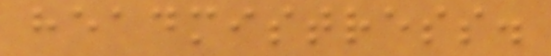headmistress.
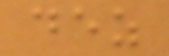dez
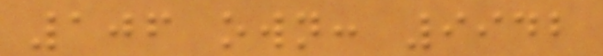106 own: 9942
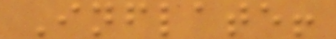Inflate!
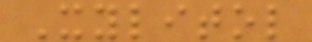Xylitol
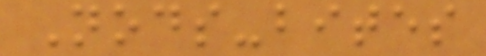Nods-bites
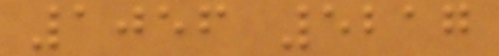1056 5217
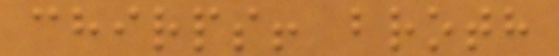chirps! broth
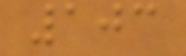103
